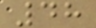48
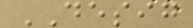DESIG
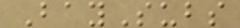BaySubs
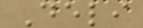Deli
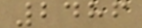2486
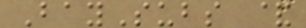BaySubs &
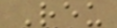Reu
